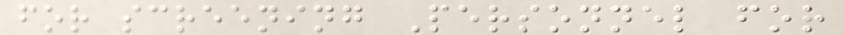for screening Personnel for
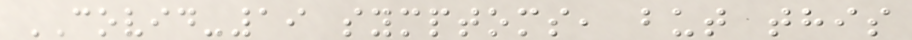COVID-19 symptoms, but this
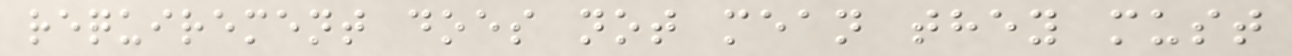requirement does not mean they must
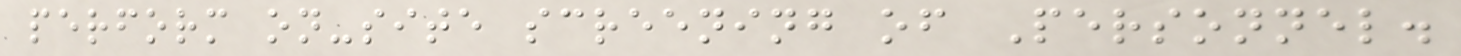perform on-site screening of Personnel.
